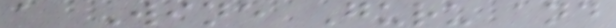a Wine Guru and
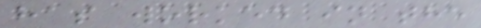has worked in the
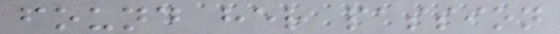found her passion
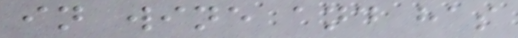in wine and has
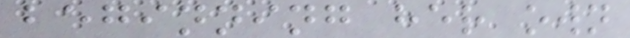beginning her own
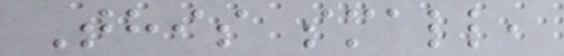This small,
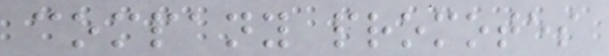company promotes
